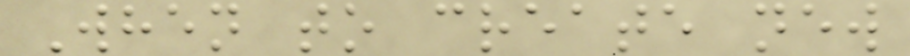When to create new
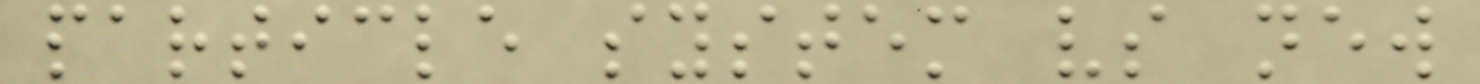particle system vs new
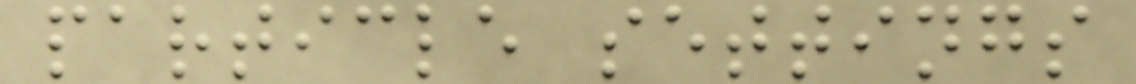particle settings
